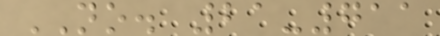NO. 21-711
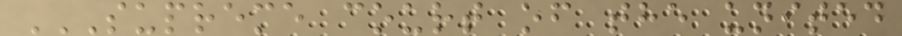SUPREME COURT OF THE UNITED
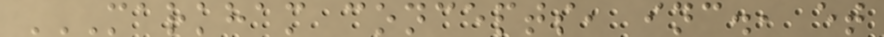MARKHAM CONCEPTS, INC., ET
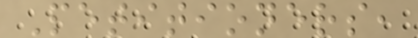Petitioners,
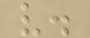v.
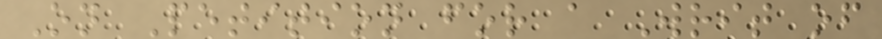On Petition for a Writ of
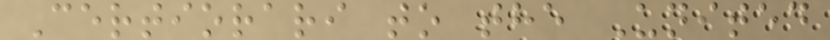Certiorari to the United
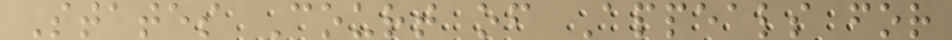States Court of Appeals for
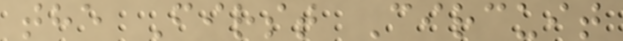the First Circuit
